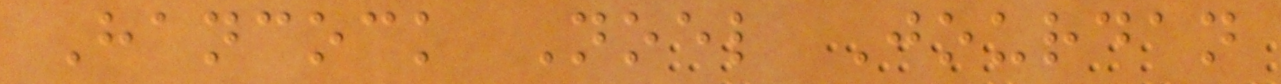Hancock Noel Jourdan
